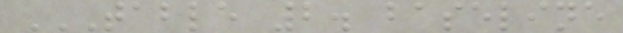TABLE 2. BASELINE
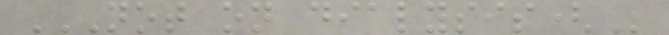NOT ON DIALYSIS(
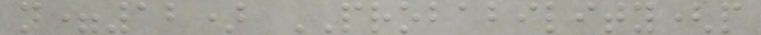n=12) PROBABILITY(p
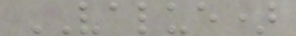VALUE)
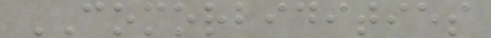COMORBIDITIES
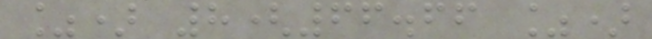%) 8(66.66 %)
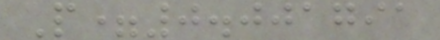P=0.001791
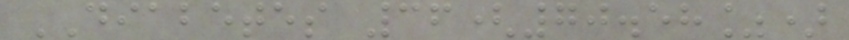DIABETES 36(70.58%)
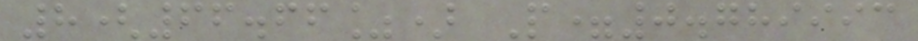8(66.66%) P=0.789993
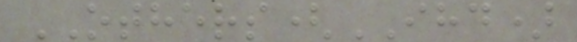OTHERS(IHD)
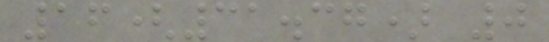16(31.37) 0
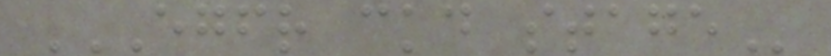EGFR CKD STAGE
